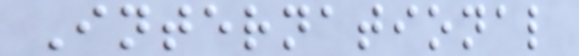International
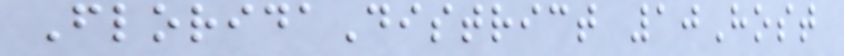FloridaDistrict 10Host
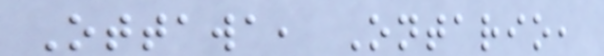Ottawa, Ontario,
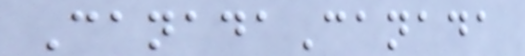CanadaCanada
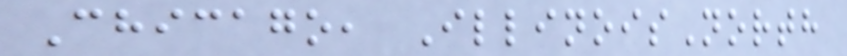Chicago, IllinoisNorth
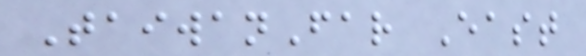TaiwanFar East
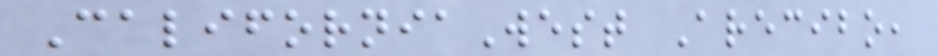CaliforniaWest Arecibo,
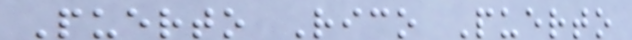Puerto Rico Puerto
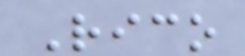Rico
